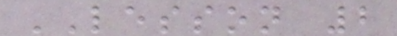LESSON 2
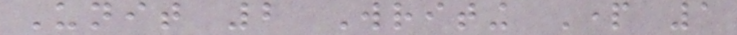Unit 2 Writing Part 1
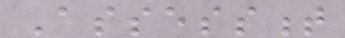Assessment
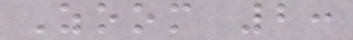Zoom 2:
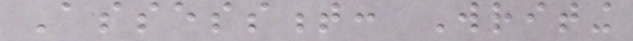Assessment: Writing
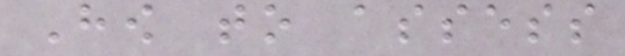How to assess
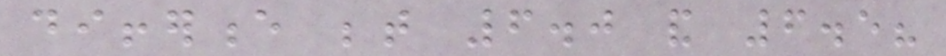difference between 6.0 and 6.5?
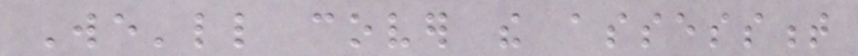We'll cover the assessment
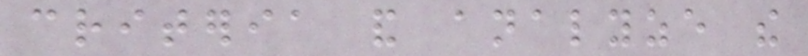criteria and analyze the
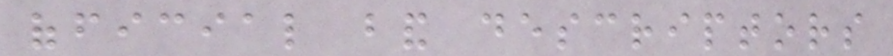official band descriptors
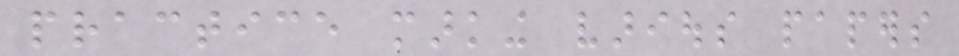practice marking various papers
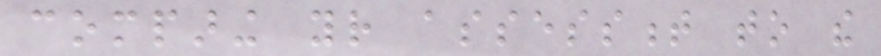comparing your assessment to the
